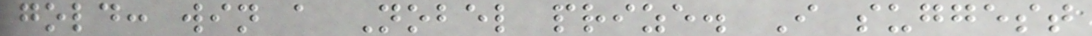gold: win a Nobel prize. I suggest
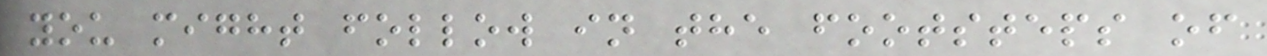you might follow in the footsteps of
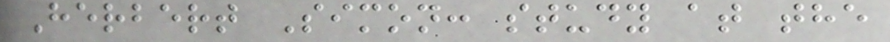Herbert Simon: study at the
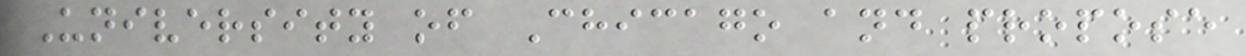University of Chicago and propose
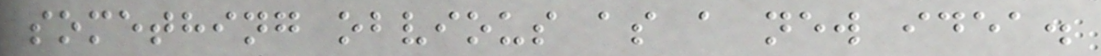something obvious as a new idea.
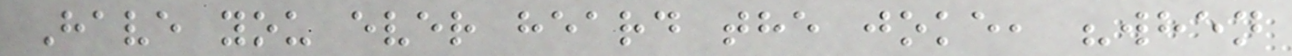Have you ever heard the joke, "when
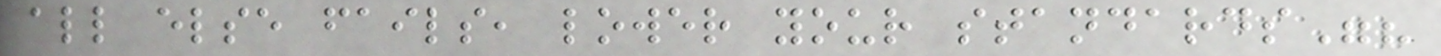all else fails, lower your standards"?
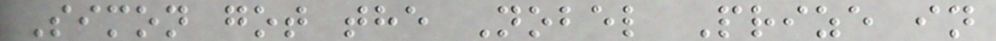Simon got the Nobel Prize in
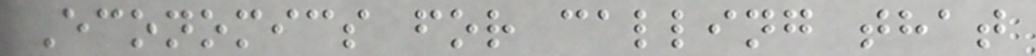Economics for calling that
